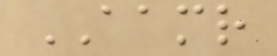AAMR
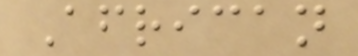African
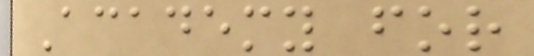Academy for
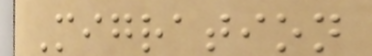Migration
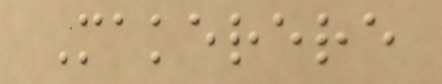Makerere
